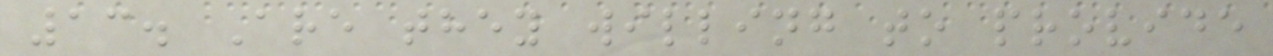13. Are they willing to provide
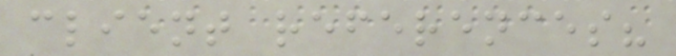client references?
